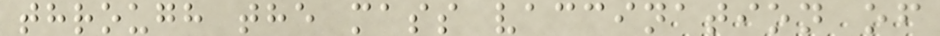through the mass vaccination of
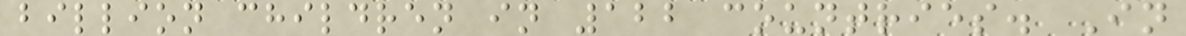billion children in 122 countries. In
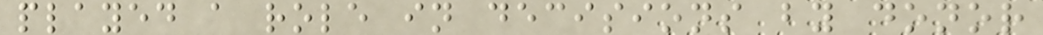played a role in decisions by donor
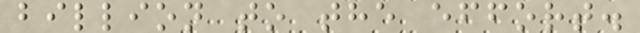billion to the effort.
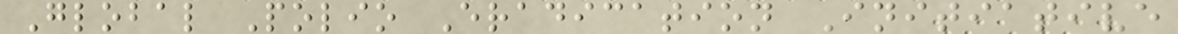Global Polio Eradication Initiative
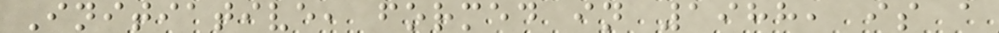Initiative, formed in 1988, is a
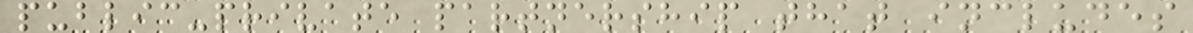public-private partnership that includes
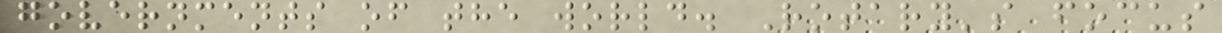governments of the world. Rotary's focus
